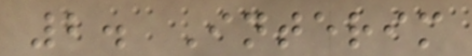2. Interim
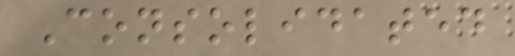Consolidated
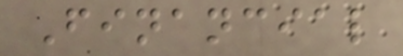Financial
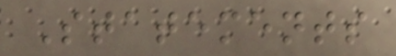Statements
